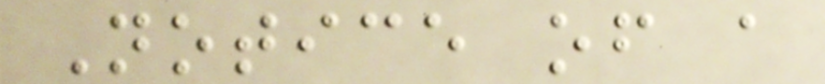Notice of a
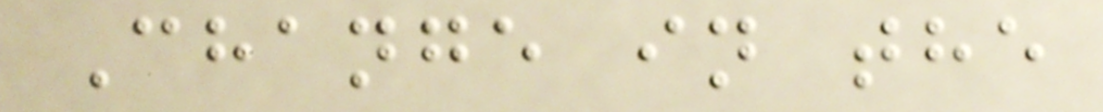Change in the
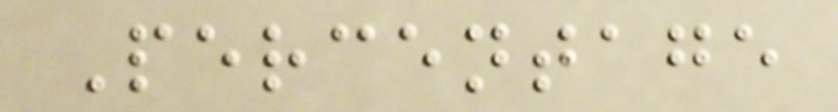Percentage
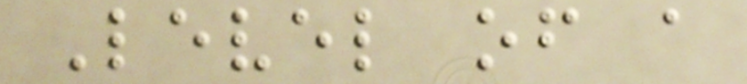Level of a
